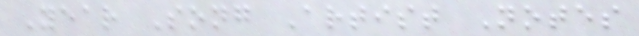Year Song Artist Notes
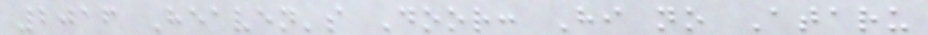2016 Heaven's Door: Hi no Ataru
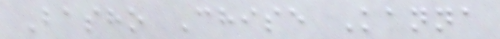Basho Chise Kanna
